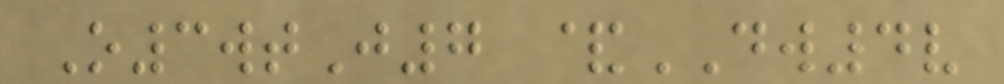O3wtJ7 &DW4v
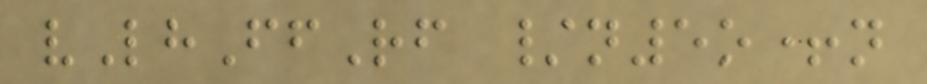vLhFfRf /n5o+n
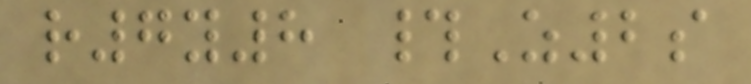r7y8 #Z2s
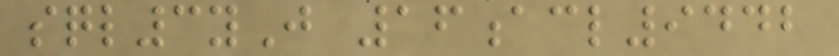sql3yJ 16acl9442
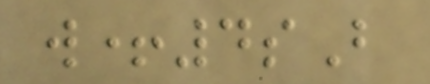w+4sB
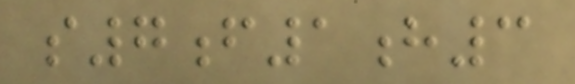s7f1h3
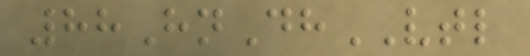88HnDhVTL
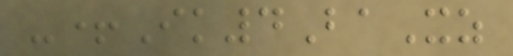-+Ik4BaXz
